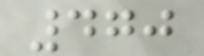470
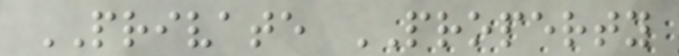PRIVATE PROPERTY
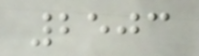2503
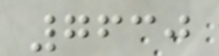7630
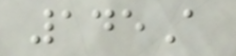145A
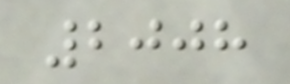2008
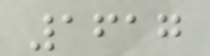1617
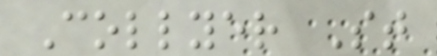Collyer St
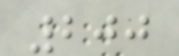200
